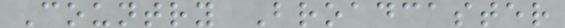Country Broadcaster
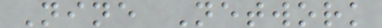Nine Network
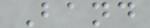Band
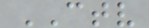CTV
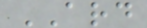ARD
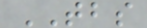TBS
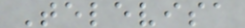Televisa
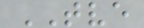TVE
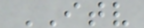ITV
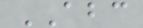ABC
